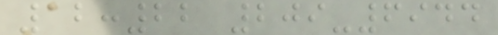12:22 209-6944
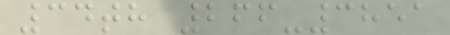34th 266-3851
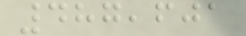487,601
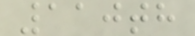110th
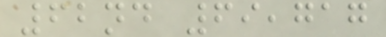62nd 69,717
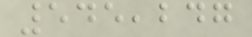545,247
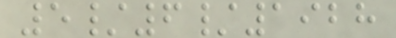5/6/1928
